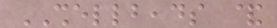SHELLBEADS &
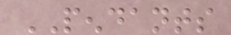PENDANTS
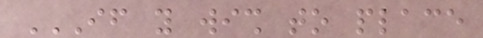IF YOU WISH TO PLACE
